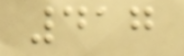417
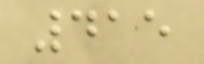415
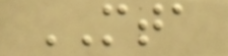MTA
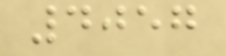4057
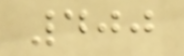400
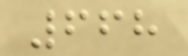668
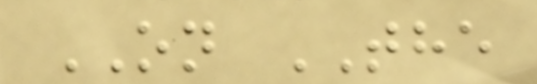ON THE
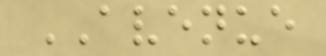AVENUE
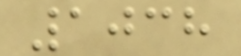1038
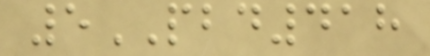5PBD418
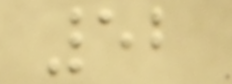52
